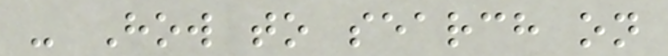- How to search on
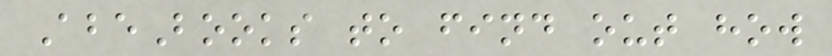AbeBooks to find out how
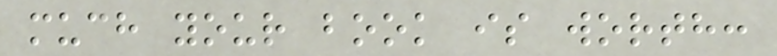much your book is worth:
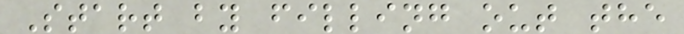Start by filling out the
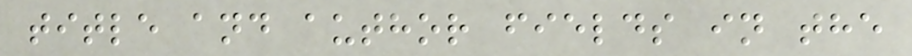title and author fields in the
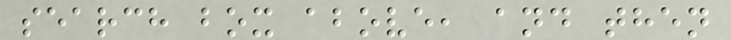search box above, and then
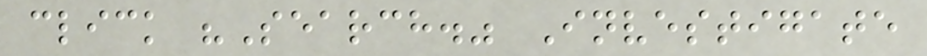click "Search." Investigate
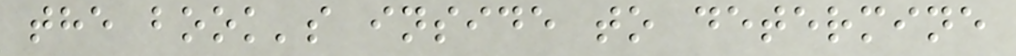the book's inside to determine
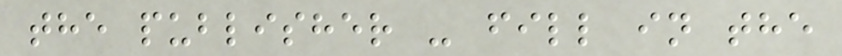the publisher - fill in the
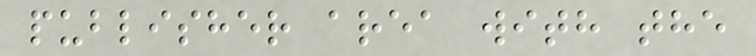publisher area with the
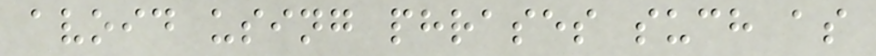avoid using phrases such as
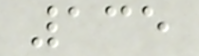135
